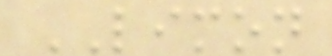LIMON
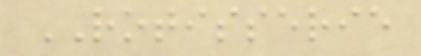ROTISSERIE
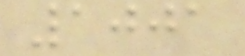1001
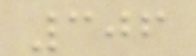306
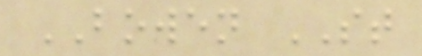BOWEN ST
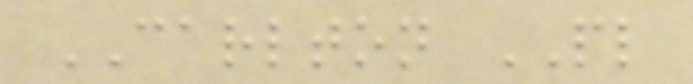CARLTON PL
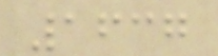1637
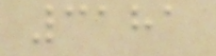3181
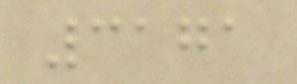3171
